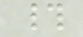#
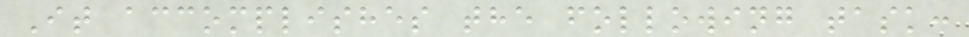It accomplishes the following task:
